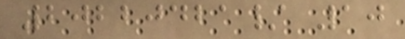20220421/ 10
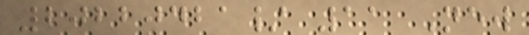20220421/ 11 New
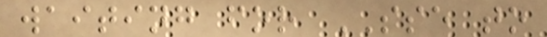waiting for SSE to
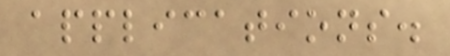applications.
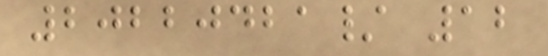20220421/ 12
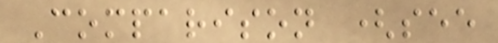Comparison (see
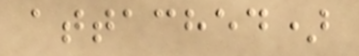attached)
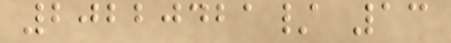20220421/ 13
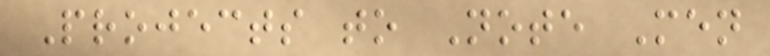Projects to Note Men
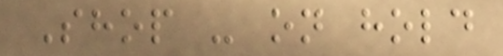Shop - on hold
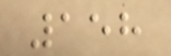158
